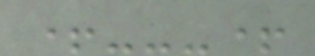+---+
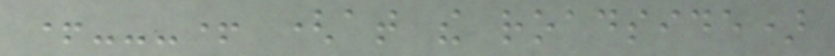+---+ (at the roadside)
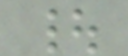|
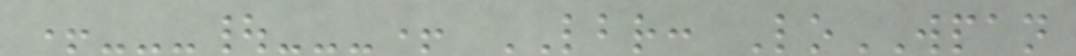+---|---+ LBR: LoWPAN
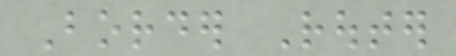Border Router
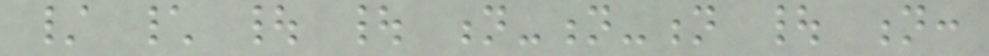/ \ | | n-n-n | n:
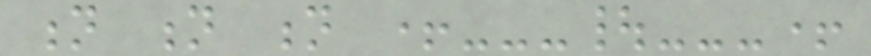n n n +---|---+
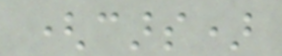(cars)
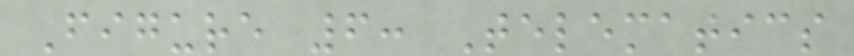Figure 6: Telematics
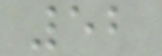52
